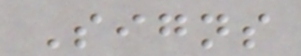Signs
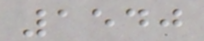1540
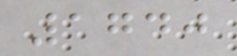1740
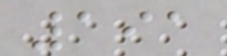191
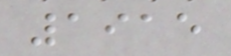1915
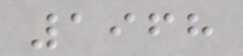1968
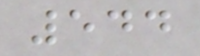544
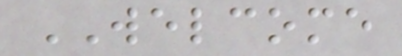WELCOME
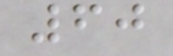60
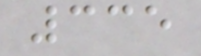335
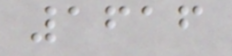1616
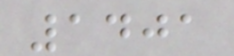1401
